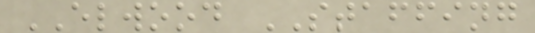ELWOOD STAFFING
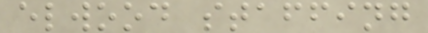elwood staffing
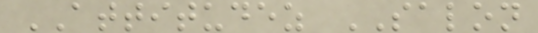ATTITUDEZ SALON
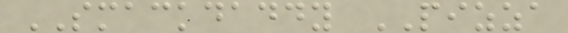SMACKDADDY PIZZA
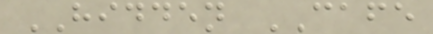HIDDEN CAFE
